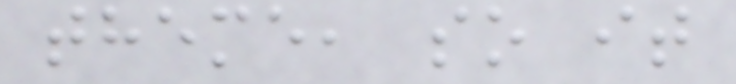theme, so it
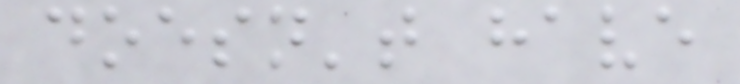doesn't have
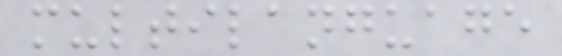multilanguage
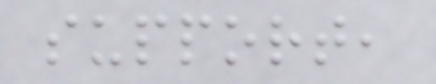support,
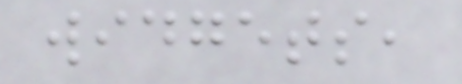widgets,
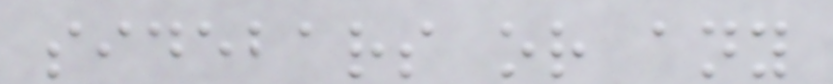sidebars or any
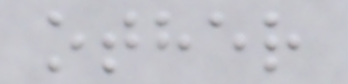other
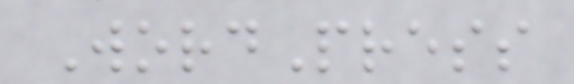WordPress
